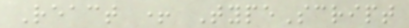React + TypeScript
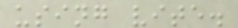using vite.
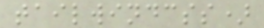tailwindcss)
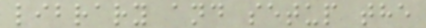library and setup the
